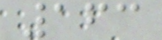163
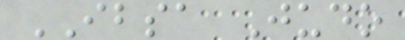IBSA Judo
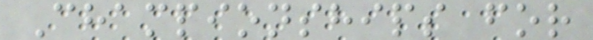Championships for
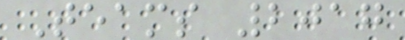Teams 2017
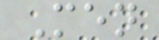Men
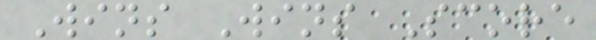Wins Wins Score
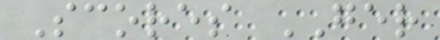Scores GER
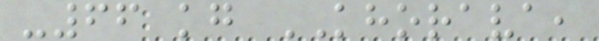-66 kg KHORAVA,
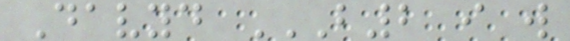Davyd B2 I W
